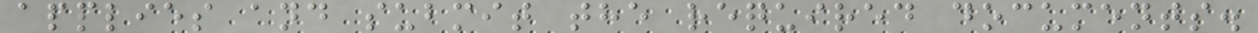applies and submit the required documents.
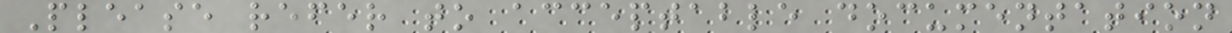Please refer to acceptable documentation
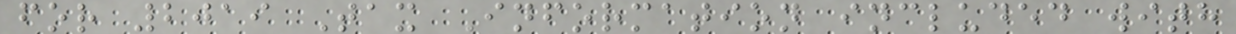for 2019 Tax Information included with
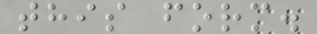this form.
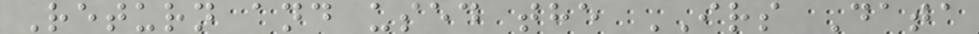Return and used the IRS Data
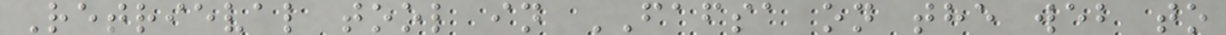Retrieval tool in FAFSA on the web to
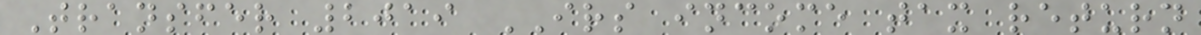Transfer 2019 IRS income tax return
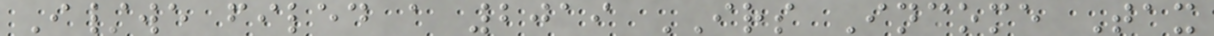I/we filed a 2019 IRS Income Tax
